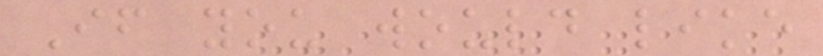If you would like
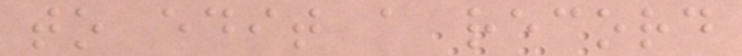to edit a record
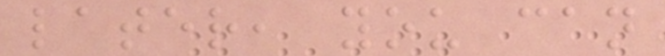later, you can
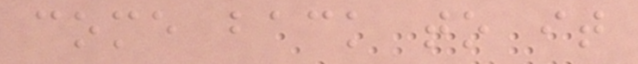come back to it
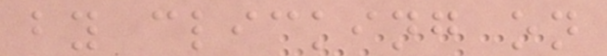by clicking on
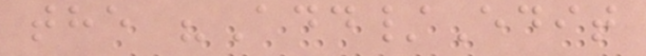the "Add/Edit
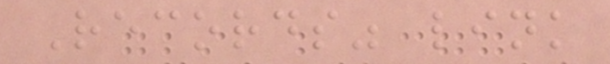Records" link
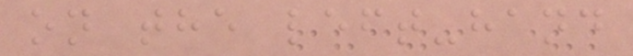on the left-hand
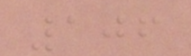106
